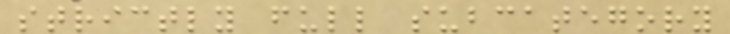strictly full subcategory
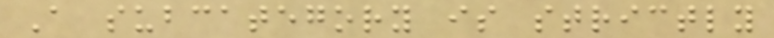A subcategory is strictly
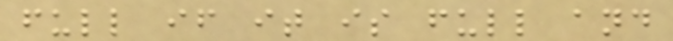full if it is full and
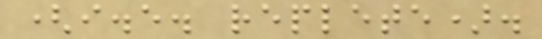(i.e. replete).
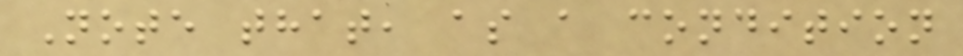Note that, as a condition
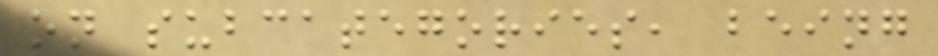on subcategories, being
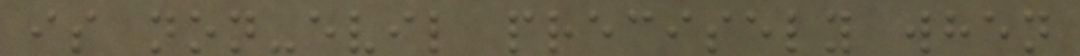is non-evil precisely when
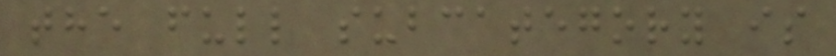the full subcategory is
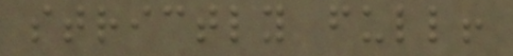strictly full!
